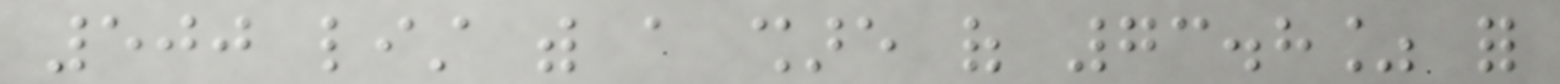500 list with a share of 73.8% for
